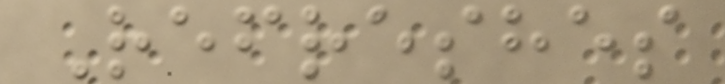Refreshes
